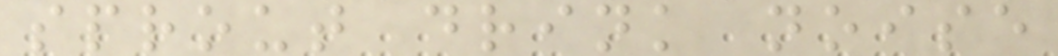sprout drink noise
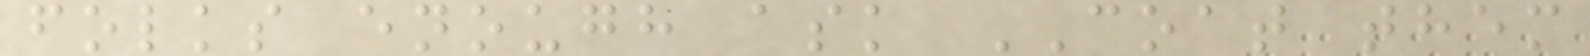folks enough ask COAT them
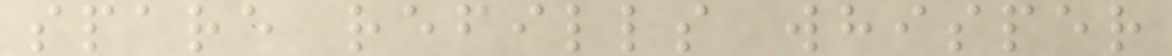spare refills whisper
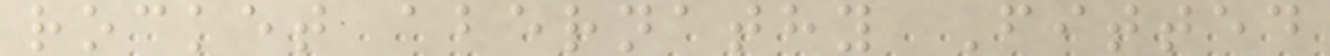rocket abernathy Fitted
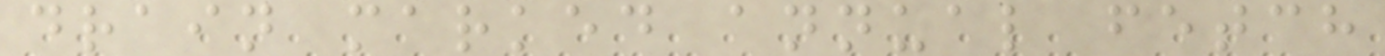drain marked annual fetch
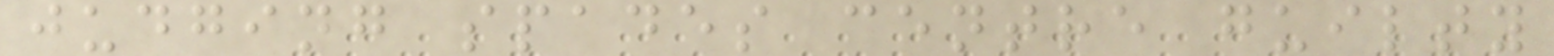judging spades centre guilty
